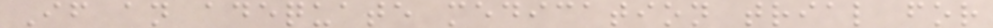If an adequate medication trial for
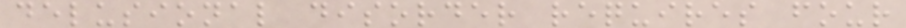delusional disorder requires four
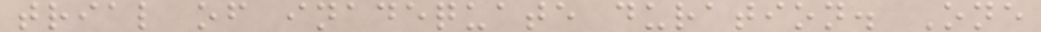trial of inadequate duration. One
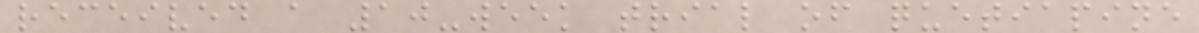received a 10-week trial of quetiapine
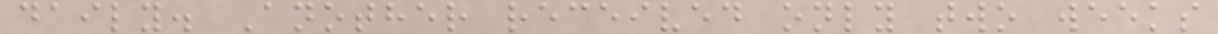daily. Another received only two weeks
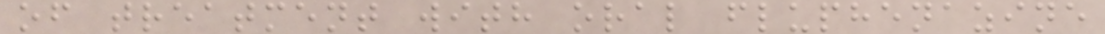of treatment with oral fluphenazine
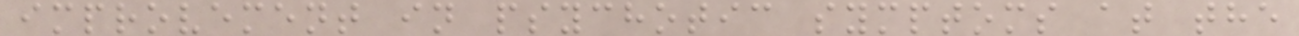improvement in psychotic symptoms at the
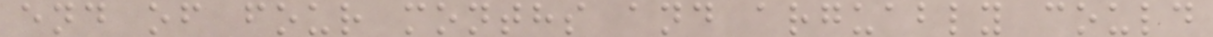end of four months and arguably could
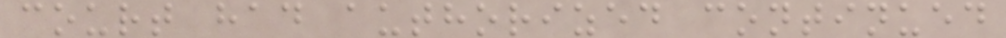court had authorized continued
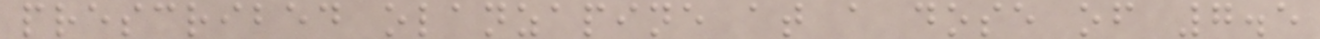prescribed olanzapine at a dose of 7.5
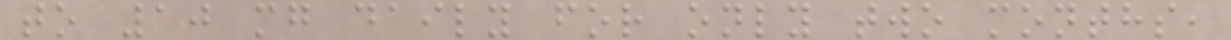to 10 mg daily for only two months,
